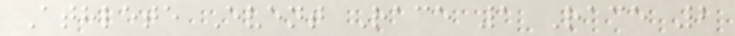Athlete Event Race 1 Race 2
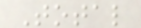Total
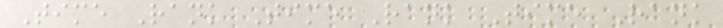Time Rank Time Rank Time Rank
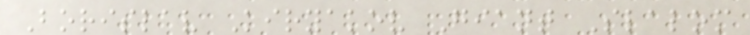Borislav Kiryakov Giant Slalom
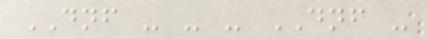DNF - - - DNF -
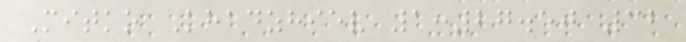Mitko Khadzhiev 1:27.50 32
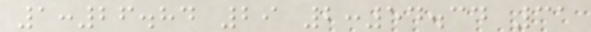1:26.84 29 2:54.34 31
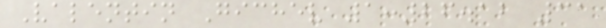Valentin Gichev 1:26.12 31
